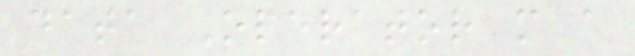data Operator m a
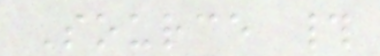Source #
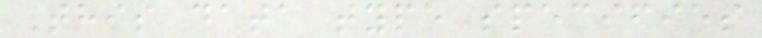This data type specifies
